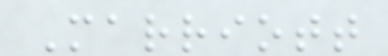Marriott
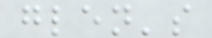glen's
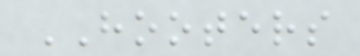HOOTERS
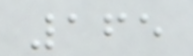165
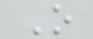O
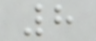8
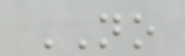NO
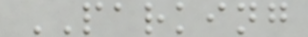PARKING
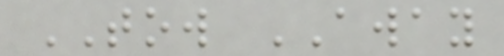TOW AWAY
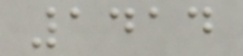1414
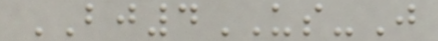BJ4US-J
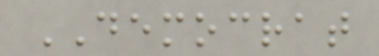DEMOCRAT
